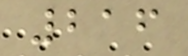216
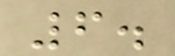6.
